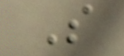S
